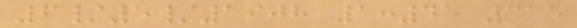6/5/1908 1:45 315
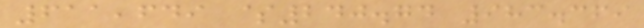611,649 $240.74 983.369
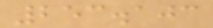253.103
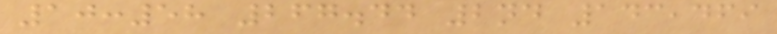10:58 267.44 2nd 143,469
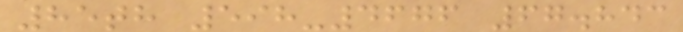85th 598-4676 67.843
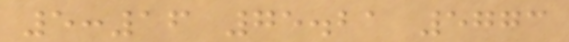5:16 75.21 5773
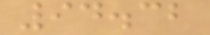94.32
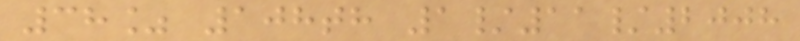38% 108th 1/11/2008
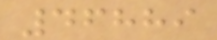46889
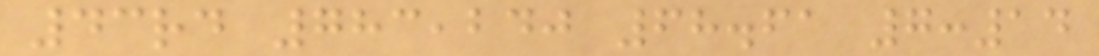43rd 783,240 68.61 7:14
